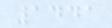1441
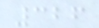326
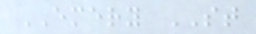EMERY ST
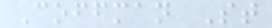Coffman St
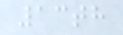13th
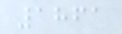1861
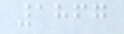1867
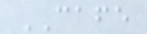CAFE
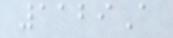1129A
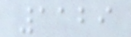1129
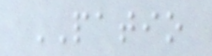PATIO
